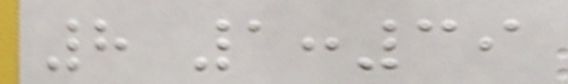8 1:39
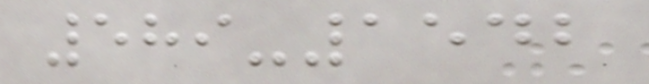589-1542
